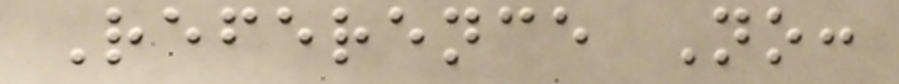Reference No:
